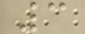3
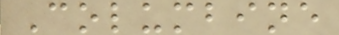Columbine
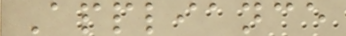Appliance
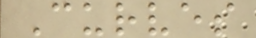Curves
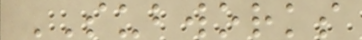SUBWORKS
